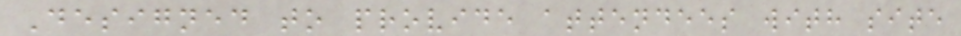Designed to provide attendees with site
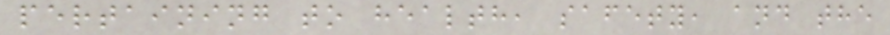pertaining to health, safety, and the
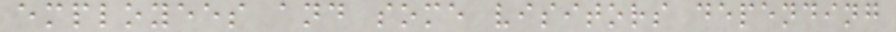employees and some visitors depending
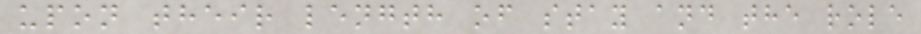upon their length of stay and the role
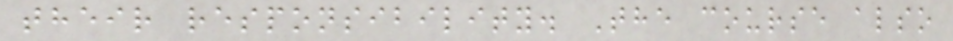their responsibility. The course also
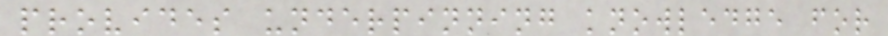provides underpinning knowledge for
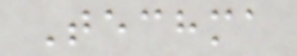Techma
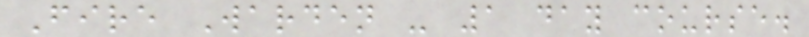Fire Warden - 1 day course.
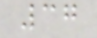37
